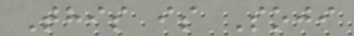This is Soji
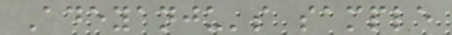Adeyanju's sample
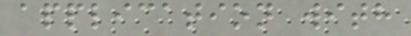application with
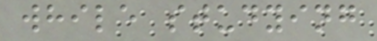while studying
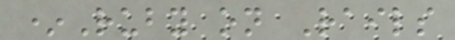*Ruby on Rails
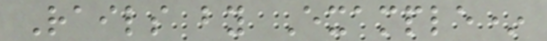Rails by Example*
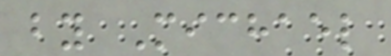by Michael
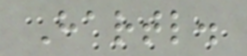Hartl.
